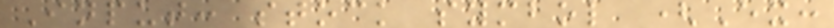Input: stock symbol (Ex:
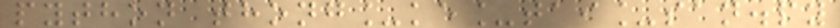python thong_ke_tai_san.py
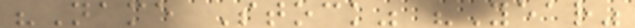"Name Stock" "Year"
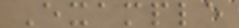Example
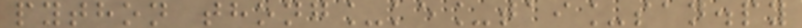python thong_ke_tai_san.py
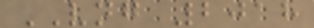VNG 2018
